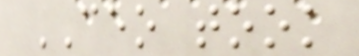CEO took
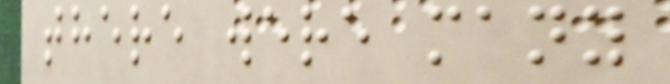there were many
